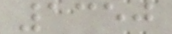1350
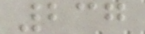237
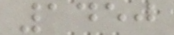1450
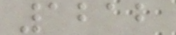1212
